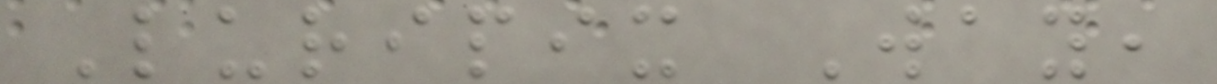Luripix Way,
